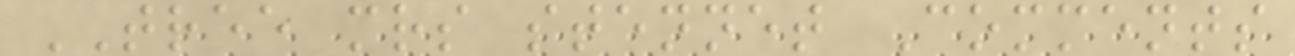TREE mrs stennet Comments
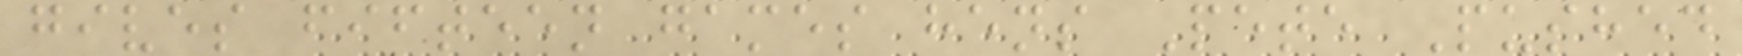gives fifteen games hens Pete Pushed
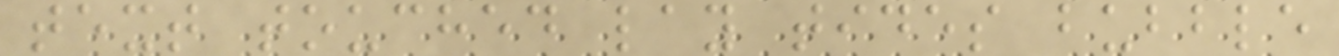text touched lay tides bubble
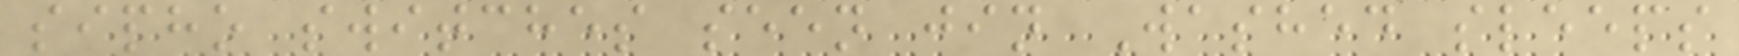sipho switches seen jin Washed sleeps
